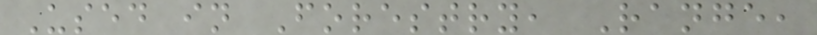Used in Forestry, Range,
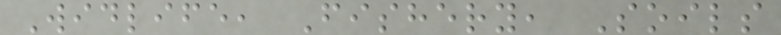Widlife, Fishery, Soils
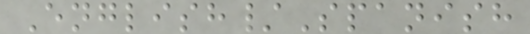English/Spanish
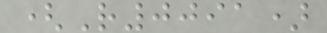(R0091)
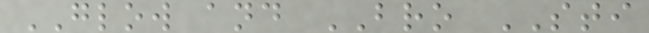GLOW and BRO STI
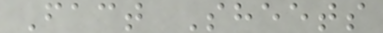Fact Sheets
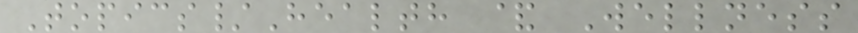Topics/Health & Wellness
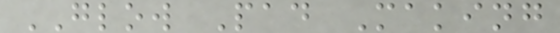GLOW Pad Making
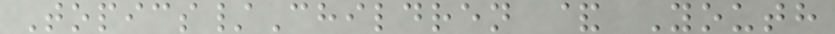Topics/Children & Youth
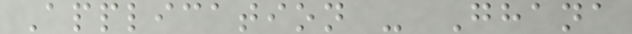Application - Ghana
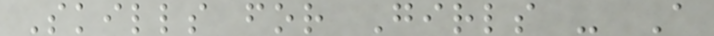Skills for Girls - A
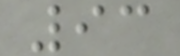93
